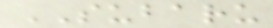SUBARU
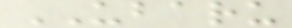UBARU
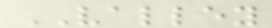VALLEY
